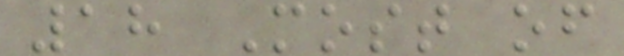18 Most of
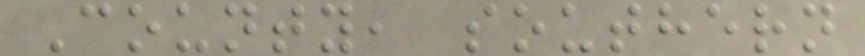County, southern
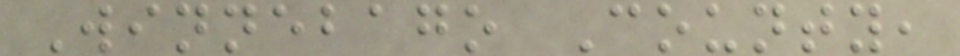Winnebago County,
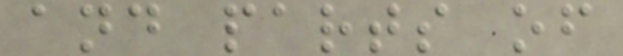and parts of
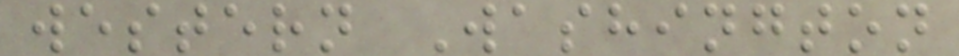western Washington
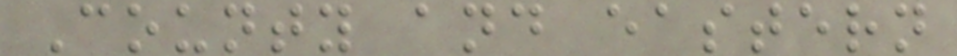County and eastern
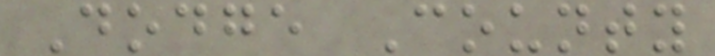Dodge County
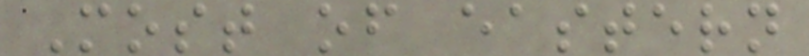Most of eastern
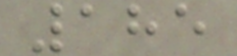185
